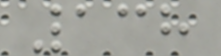138
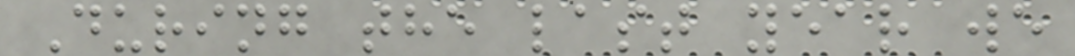During the last year we
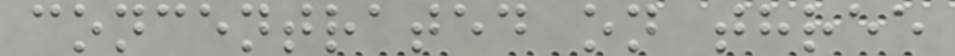concentrated on three
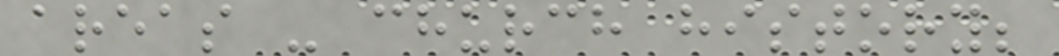areas - church history;
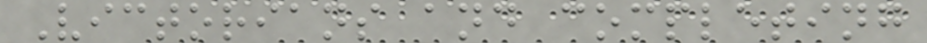Victorians and completing
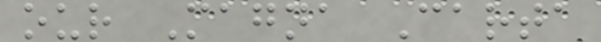our Magna Carta
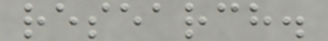research.
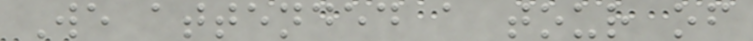We attended a tour of
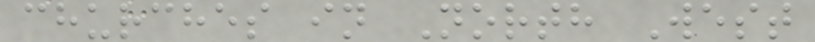churches in North West
